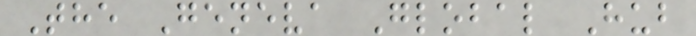The Geneva Global Hub
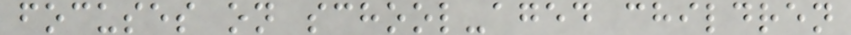focuses on school-aged children
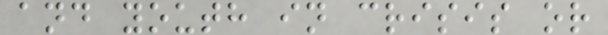and youth in crisis or
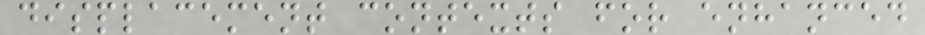displacement contexts for enhanced
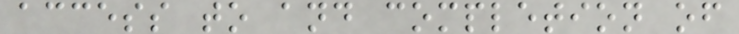access to and completion of
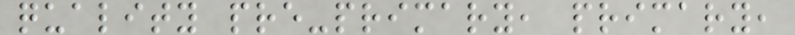quality pre-primary, primary,
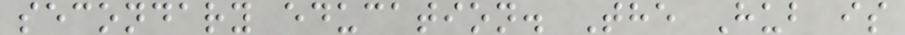secondary education. The Hub is
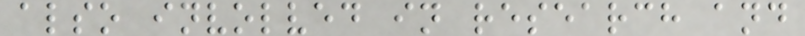also involved in research and
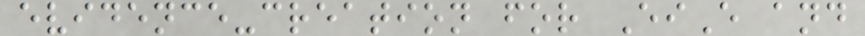evidence-creation for EiE and
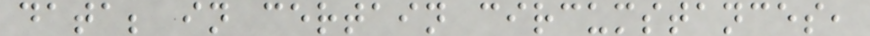data; in certain circumstances,
